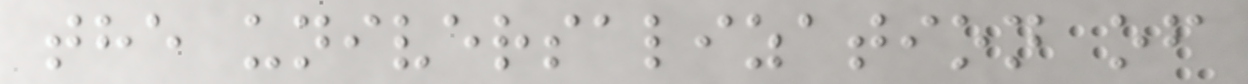the universalization of
